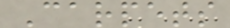Carpets
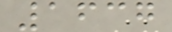1637
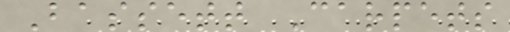Bassett Carpets
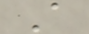A
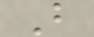B
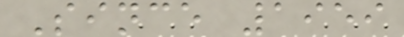Since 1959
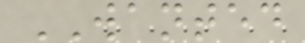WANTED
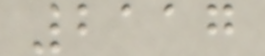2117
